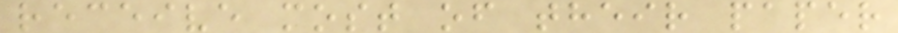receive most of their paper
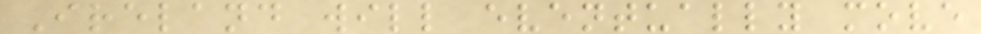Ireland will eventually move
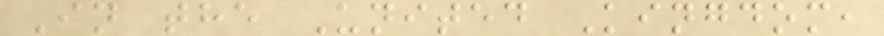In the United Kingdom,
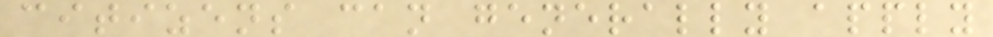citizens can generally apply
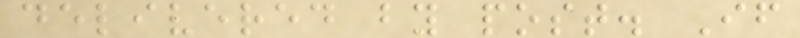delivered by post. If
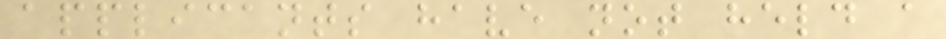applicants have not held a
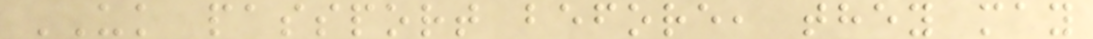UK passport before, they may
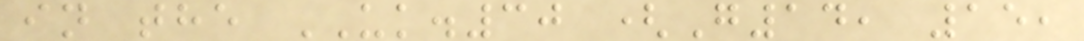in the UK.30 (G14, 15,
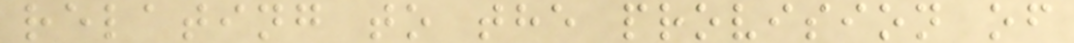relating to the provision of
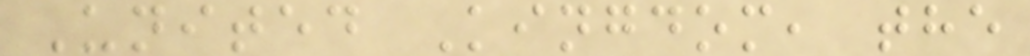United Kingdom, the
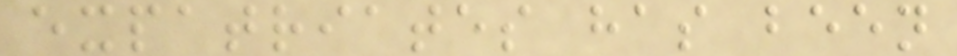expatriates has been
